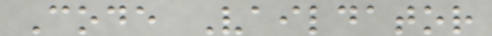Code Vaildator
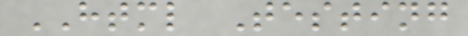HTML Testing
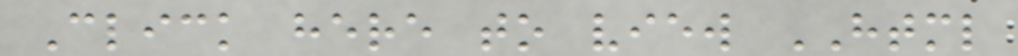Click here to view HTML
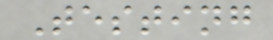Testing
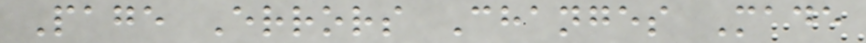Page Errors Changes Made
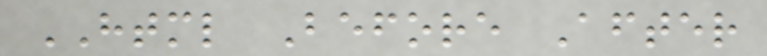HTML Before After
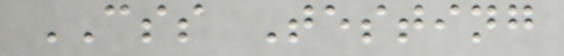CSS Testing
